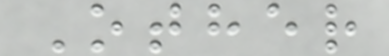Other
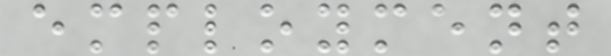employment
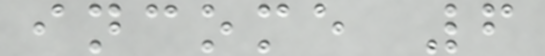income 6
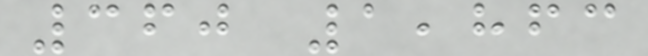360 1,863
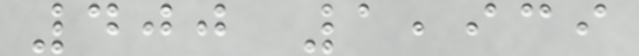400 1,939
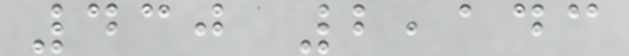430 2,143
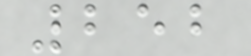252
